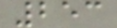253
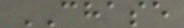CHASE
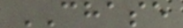CHASE
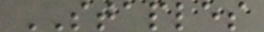STAPLES
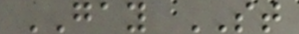GAY ST
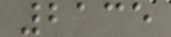2135
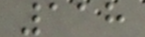118
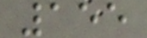155
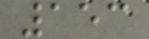153
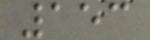153
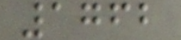1762
